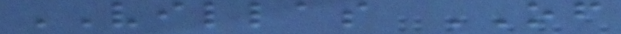VILLAS OF
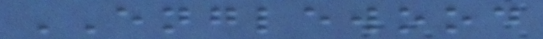ENGLEWOOD
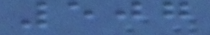507
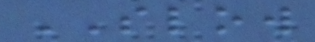SLOW
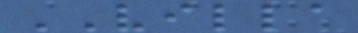VILLA
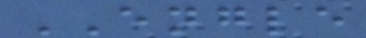ENGLE
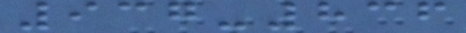937-836
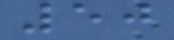50
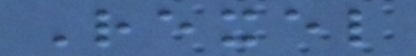Rexel
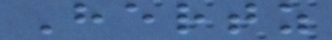Hertz
